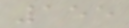155
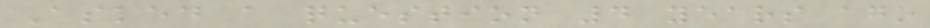Asked a question 4 years ago
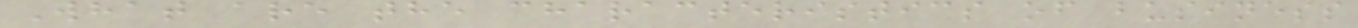What are the characteristics of business
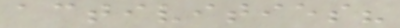activities?
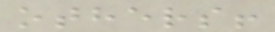others!
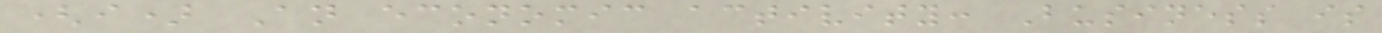(i) An economic activity: Business is
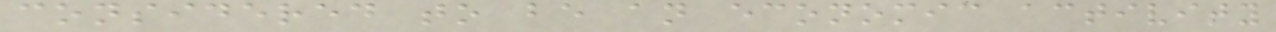considered to be an economic activity
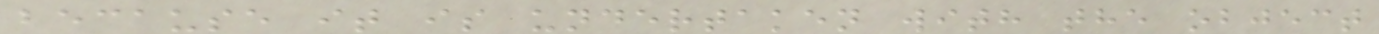because it is undertaken with the object
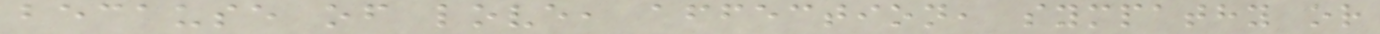because of love, affection, sympathy or
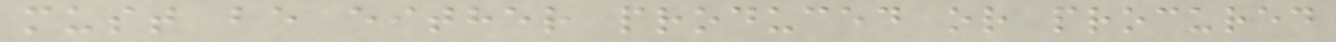must be either produced or procured
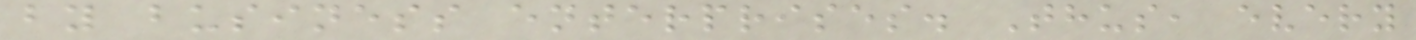by business enterprises. Thus, every
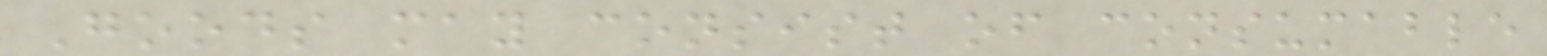Goods may consist of consumable
